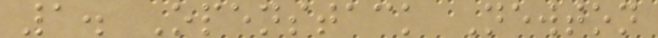1. Openstack Newton
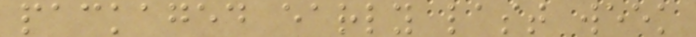packaged early last week
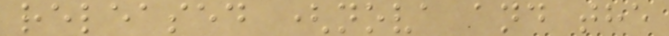released (nova and the
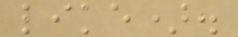like).
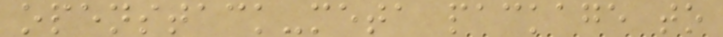openstack-meta package to
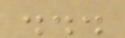...
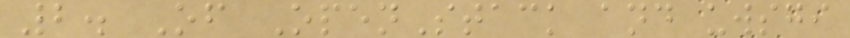2. Of OpenStack and uwsgi
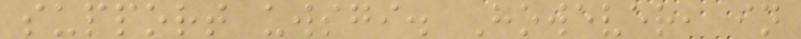support uwsgi. However, in
